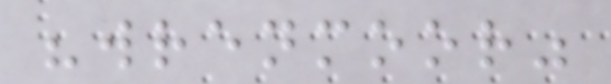"wrenmoor"
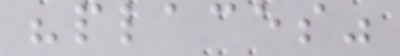"places"
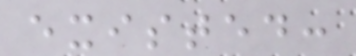existed:
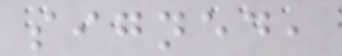signed,
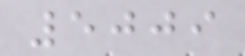5009
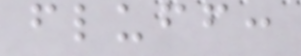fluff:
